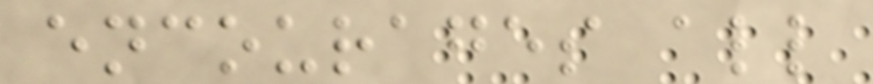encourages all
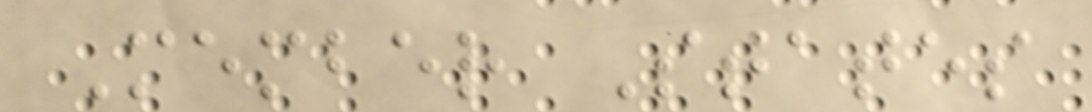Member States
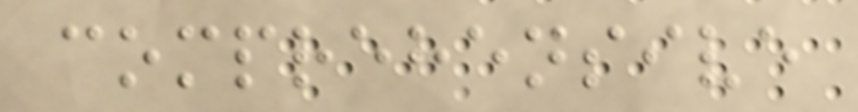comprehensive
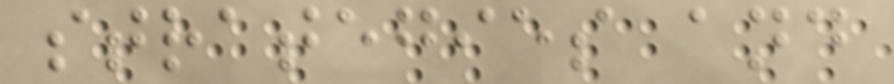strategies and
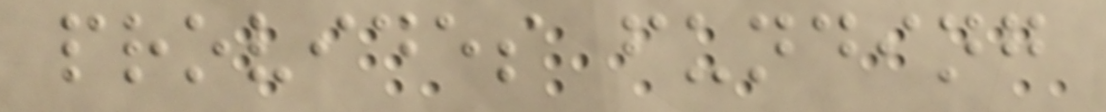provides funding
